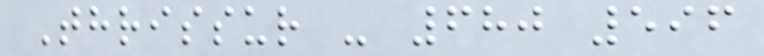Thrissur - 680 596
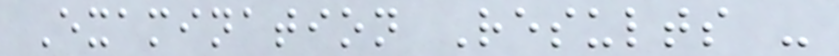Examination Results -
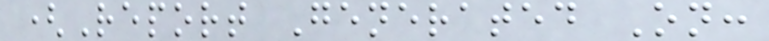(Report Generated On:
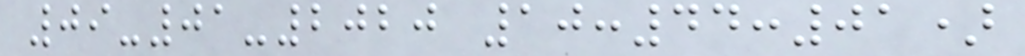09-01-2020 10:44:01)
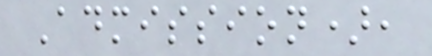Admission),
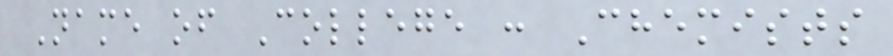Name of College : Chemists
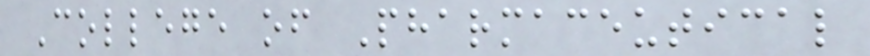College of Pharmaceutical
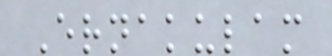Ernakulam
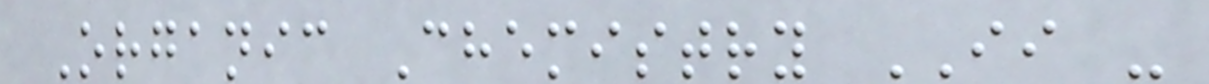Organic Chemistry II -
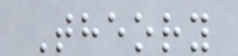Theory
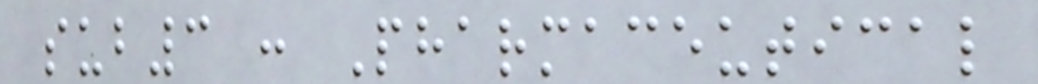sub3 : Pharmaceutical
